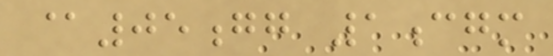@05gg 1cgm
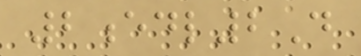2edl2D
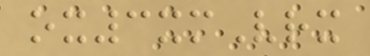ox3xmVrx
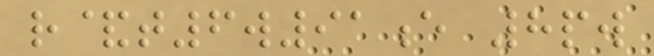r&t6w91e 8pw
